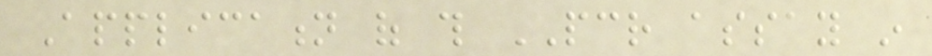Application of this PCR assay in
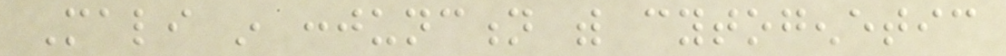Mali in conjunction with cytogenetic
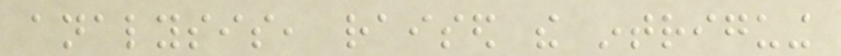analysis, raised the intriguing
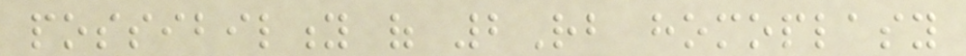possibility of 2Rb homoplasy
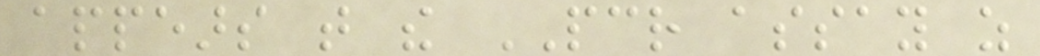appears that the PCR assay as
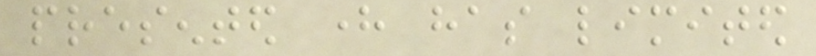presented here has limited
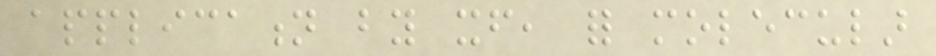application by itself, for molecular
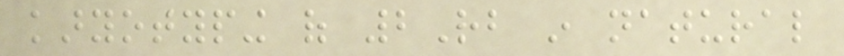karyotyping of 2Rb in natural
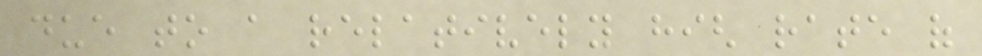due to a relatively high rate of
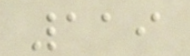119
